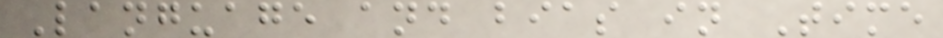Language and bias in Time
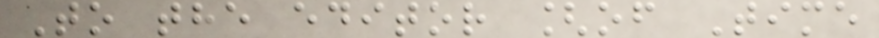To the editor [of Time
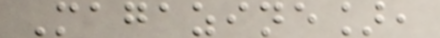Magazine],
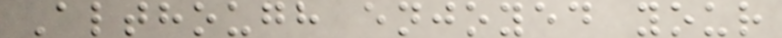Although enjoyed your
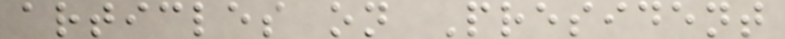articles on President
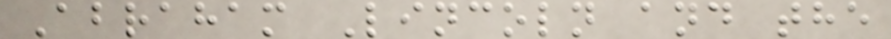Abraham Lincoln and the
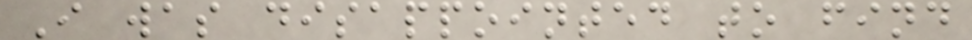I was disappointed to find
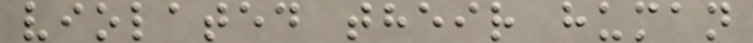violated their human
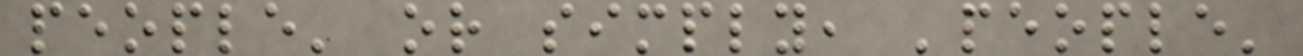people' or simply, 'people'
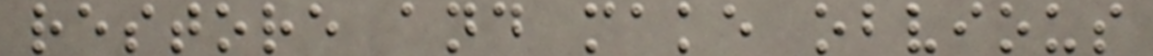restore and make obvious
